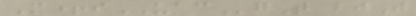M+iUACgT bjJ
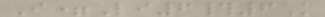I=Li6#6K
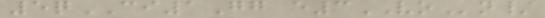5qCI1Gg e3VOn/
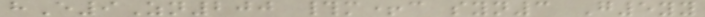hE9Zn200 #m+c syn3 G5yy
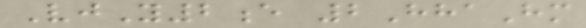VjY2e 2HhaHm
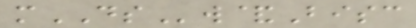mDSw&Bisc
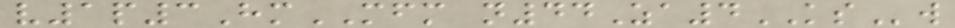v1p3HmMFM n44Za4KSw
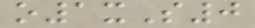o1xS0
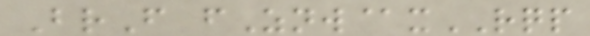BrF fZnw@xRQP
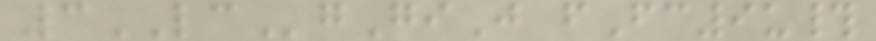3LCgGiJ fFc9u#
